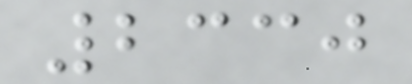2330
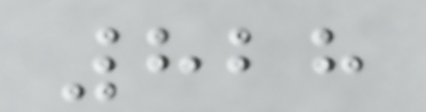828
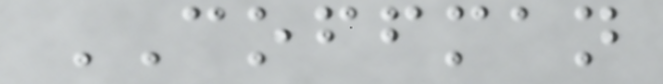COFFMAN
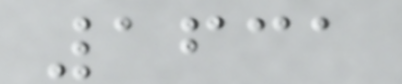1631
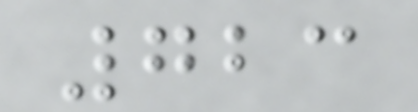723
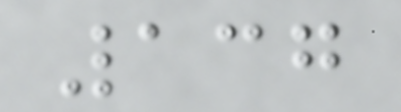137
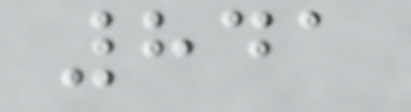841
